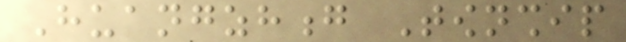Huangzhong Township
